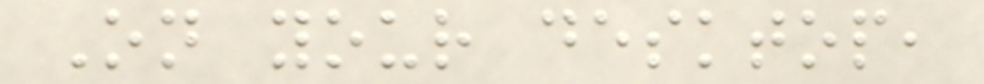On your desktop,
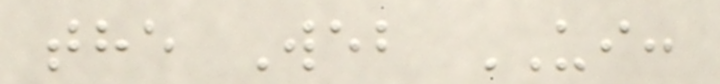the Web UI:
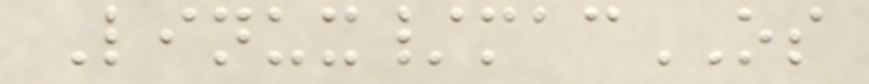Linux/macOS
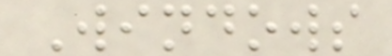Windows
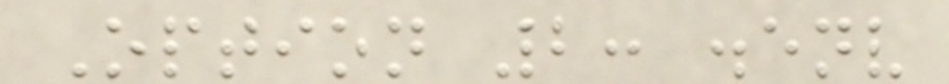Option 2: .env
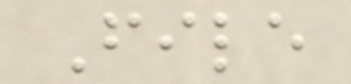File
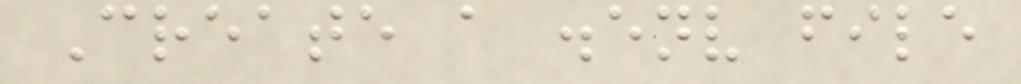Create a .env file
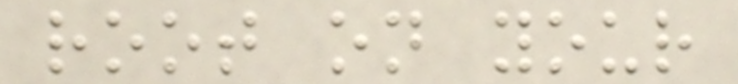root on your
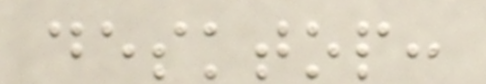desktop:
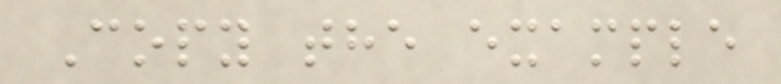Copy the example
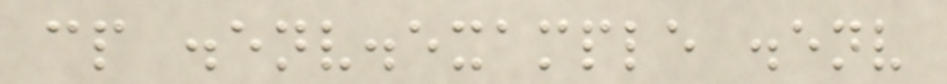cp .env.example .env
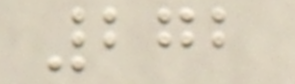272
